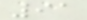91
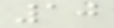10
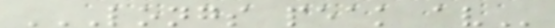LONGS PEAK AV
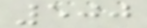500
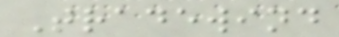Tradewind
